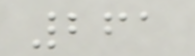261
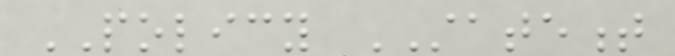POLICY STATEMENT
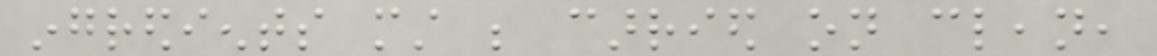ingredients must be carried on clean,
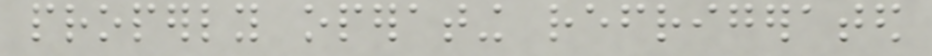properly operating refrigerated
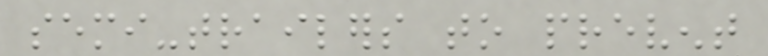semi-trailers to prevent
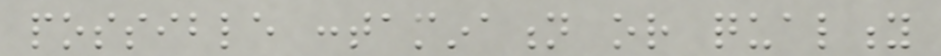possible contamination or quality
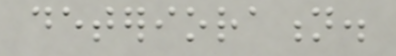deterioration.
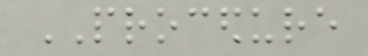PROCEDURE
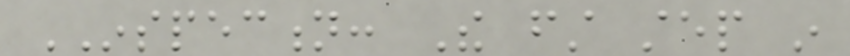INSPECTION: The first step in
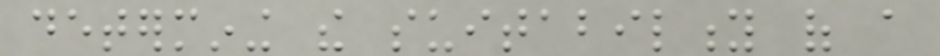determining the suitability of a
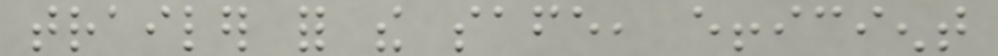trailer for the safe, efficient
